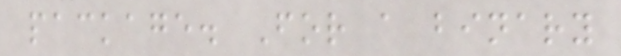package. For a binary
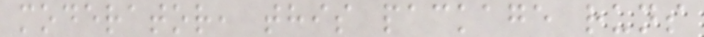moderator, this package runs
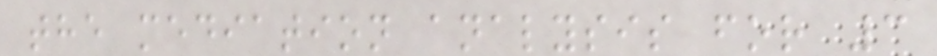the mediation analysis for 3
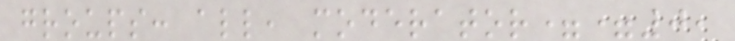groups: all, moderator==0,
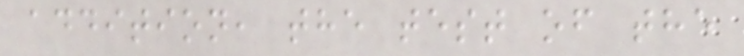addition, the test of the
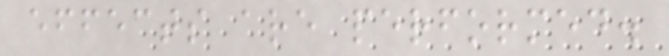effects are performed.
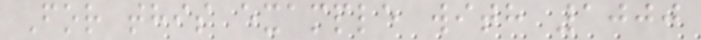For this example with 1000
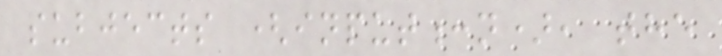subjects (input:n), the
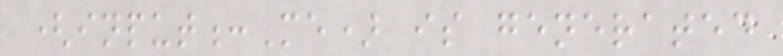(input:Me) is generated
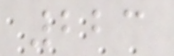223
